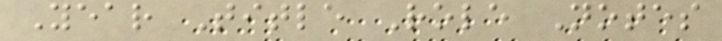Year Title Role Notes
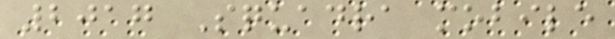2017 Squadra mobile
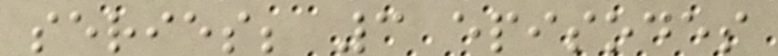series; 3 episodes
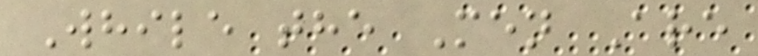While the Men Are
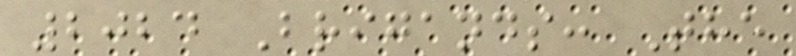2024 Brigands: The
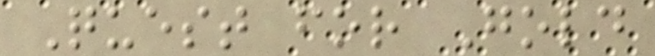Quest for Gold
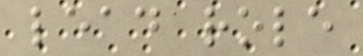lead role
